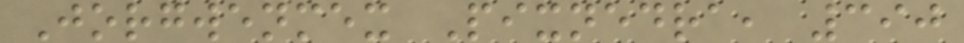Jorgwenmex Pixnedra, 390
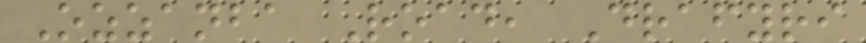Ozzanba Road, Drafyri
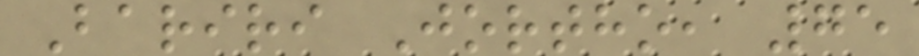Bariri Jortho, 75
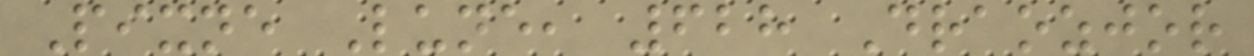Pixne Lune, 628 Draozjor
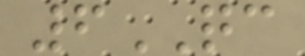6QC
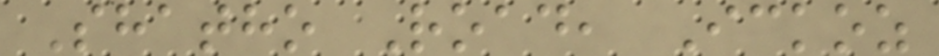Shatho Road, Ickoz
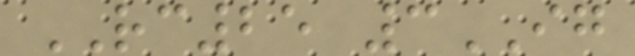RC25 3IG
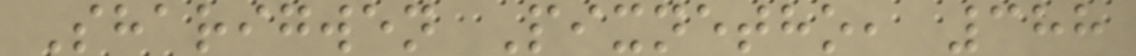Sharigwen Pixnetho, 388
